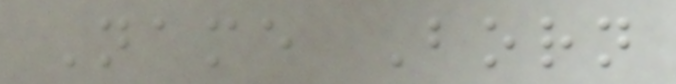Name Born
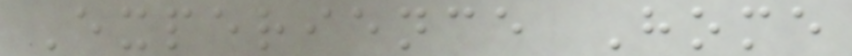Experience Home
